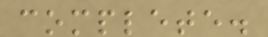complete.
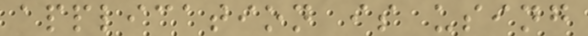application is using
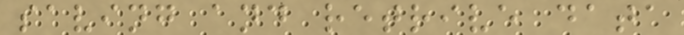saving and retrive data
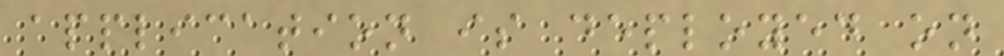application is deployed on
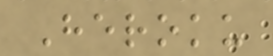Heroku
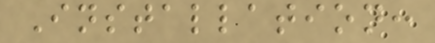Installation:
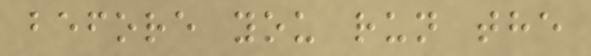before you run the
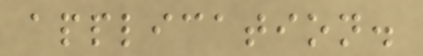application.
